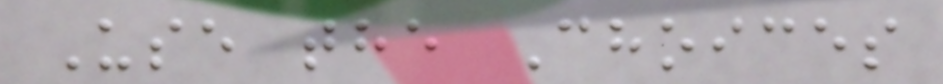Use the Choices
